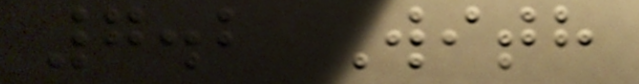7.2 With
